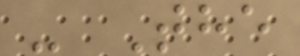- The
